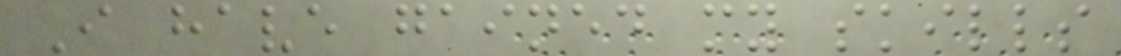I have gained my skills
